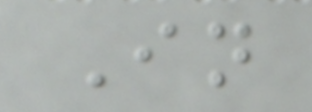In
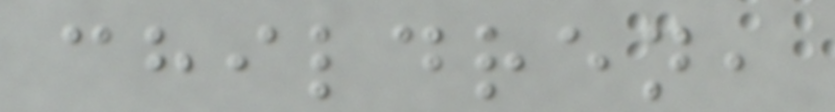children,
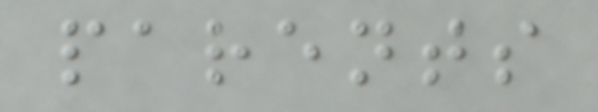parents
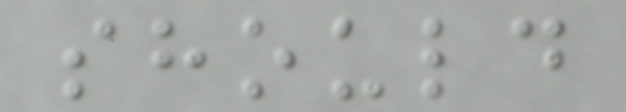should
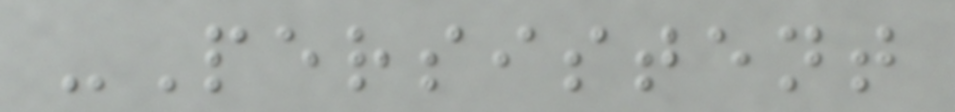-Persistent
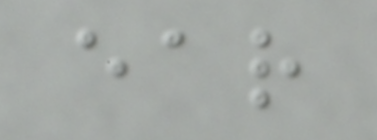ear
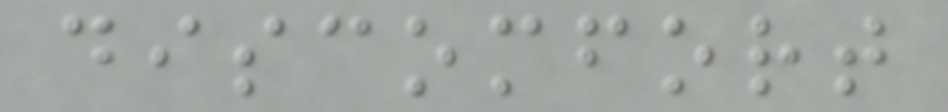discomfort
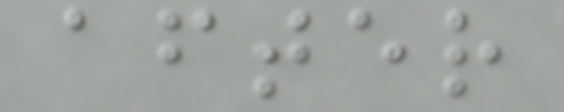after
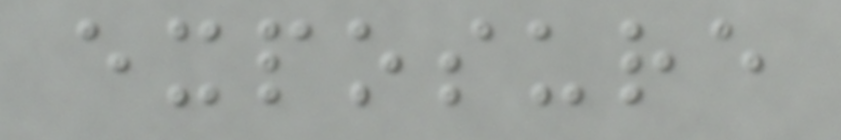exposure
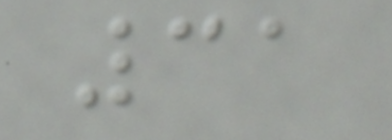31
